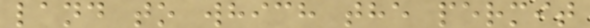land to which the permit
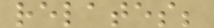relates;
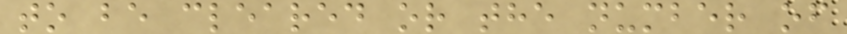to be cleared or the number of
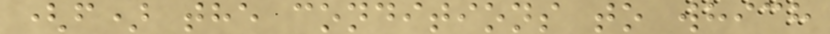(f) the conditions to which
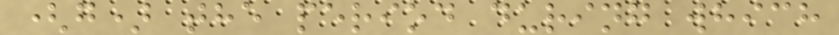(g) the period during which
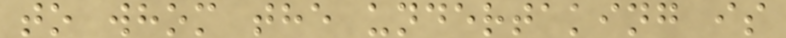to whom the undertaking is
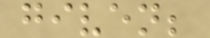given;
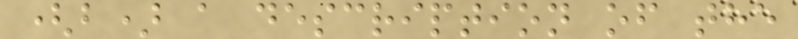(b) a description of the
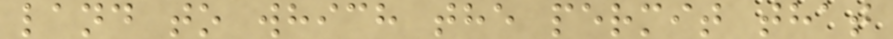land to which the permit that
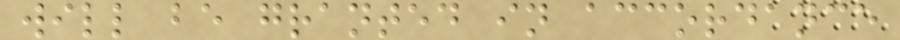will be granted in accordance
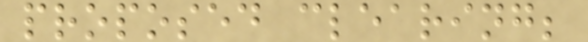proposed clearing;
